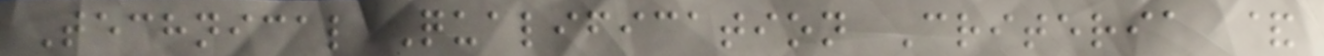Technical Qualification Criteria &
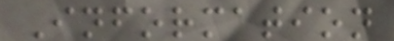Information
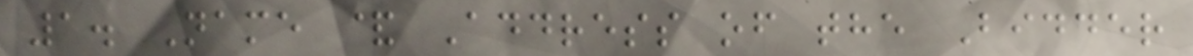1. Name & Address of the Bidder
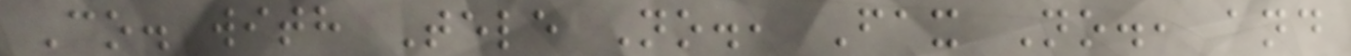Co. with Tele No., Fax No., and
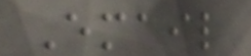Email
